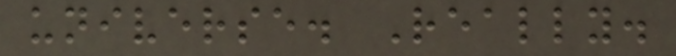universe. Really.
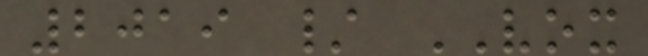2019 / VOX
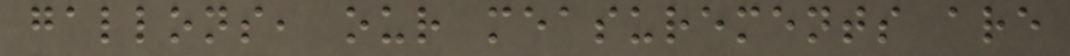gallons, our measurements are
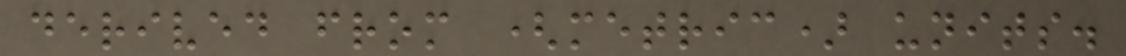derived from (metric) units.
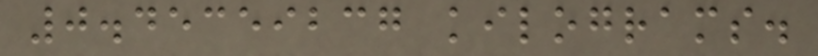0.45359237 kilograms.
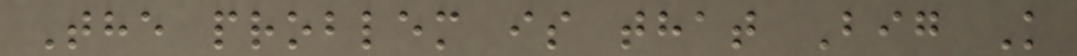The problem is that Big K
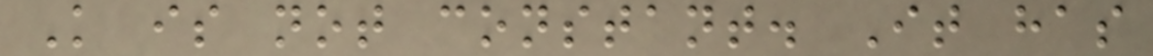K is not constant. It has
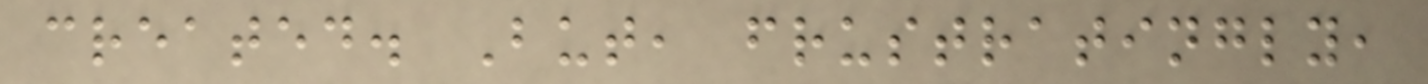created. But, frustratingly,
